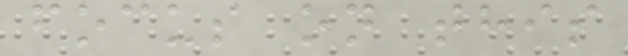focus on this
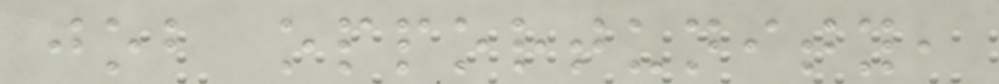job opportunity,
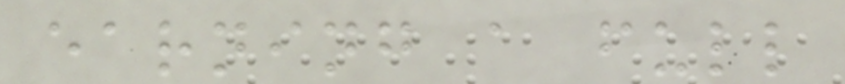earning a full
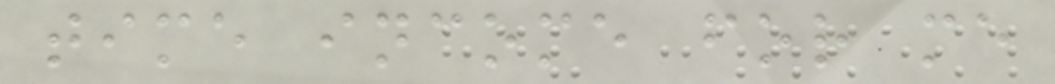time income for me
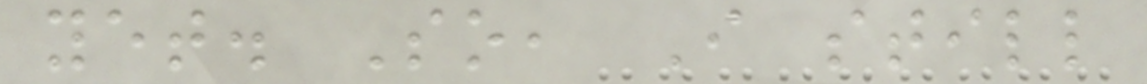yet. So, I still
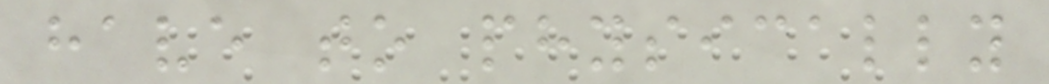have to physically
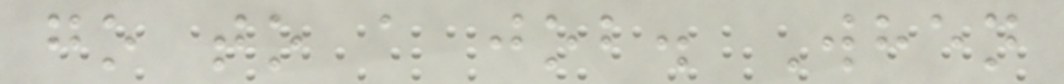go to a job. When
